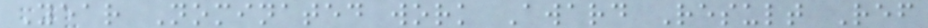Year Nominated work Award Result Ref
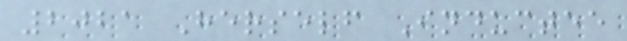2021 Herself Inductee
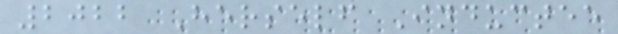2022 Herself Inductee
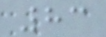83
